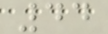44
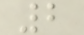2
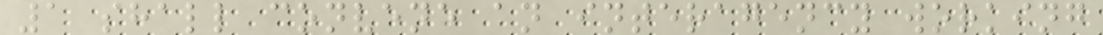1 shall convene an interagency working
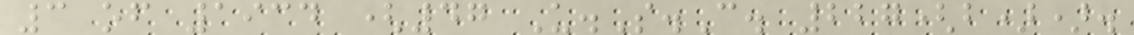3 of 1934 (47 U.S.C. 227(b)).
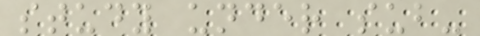study under sub-
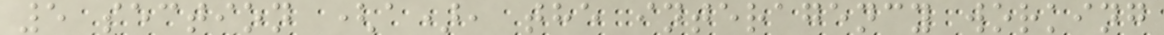5 section (a), the interagency working
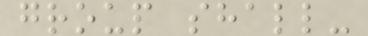group shall-
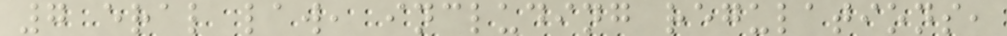7 eral law, including regulations,
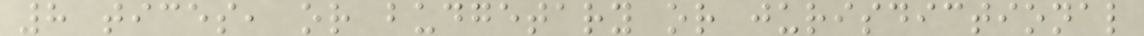8 tices, or budgetary or jurisdictional
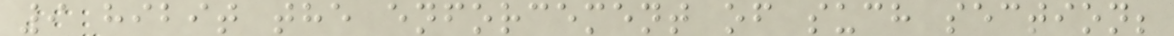9 hibit the enforcement of such section;
